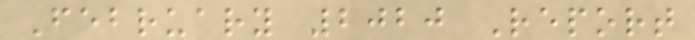February 2020 Report
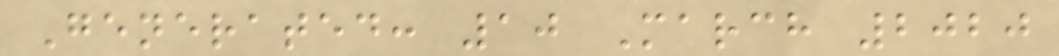Generated: 10 March 2020
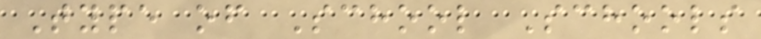Type of School Schools
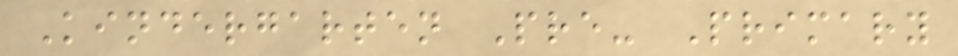Kindergarten Pre- Primary
